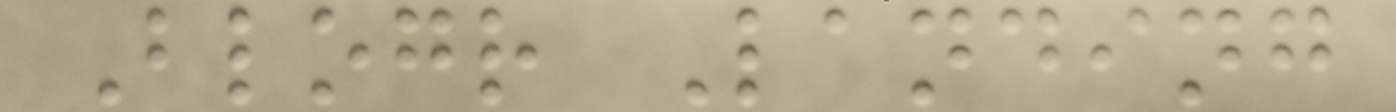Blogr Landing
